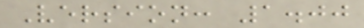Version: 1.00
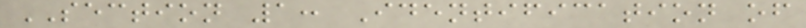SECTION 1: Identification of
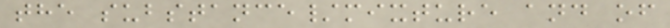the substance/mixture and of
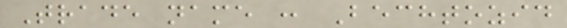Trade name : Bechtozid
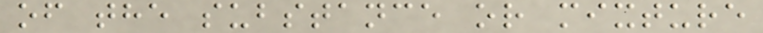of the substance or mixture
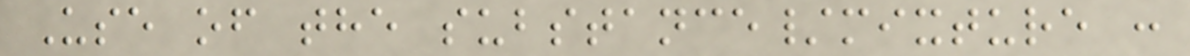Use of the substance/mixture :
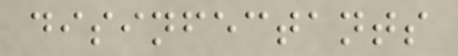disinfectants
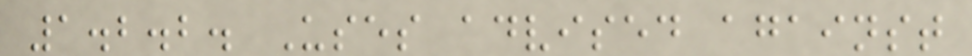1.2.2. Uses advised against
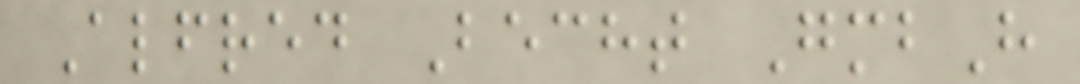Alfred Becht GmbH
